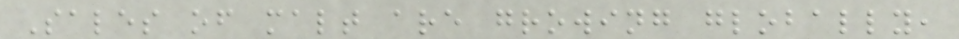Sales of malt are growing globally,
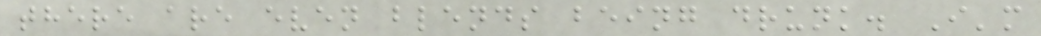there are even blends being drunk. I'm
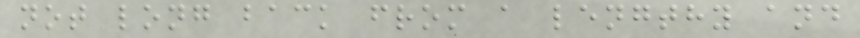not long back from a lengthy and
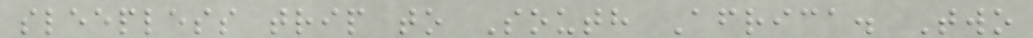sleepless trip to South Africa. Two
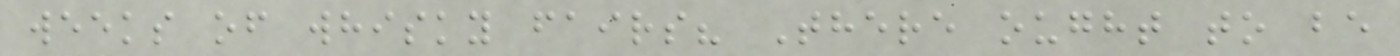weeks of whisky fairs? There ought to be
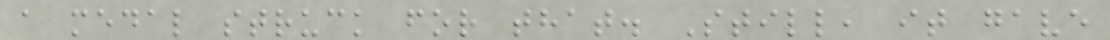a medal struck for that. Still, it gave
